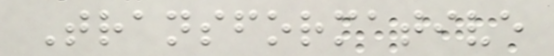Transformative
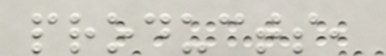products,
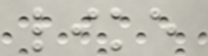like
